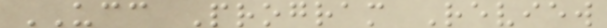UCC Program Review
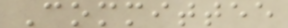Committee
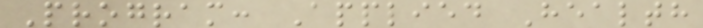Program: Applied Health
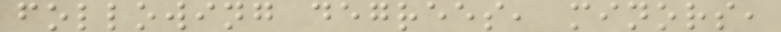following degrees, minors,
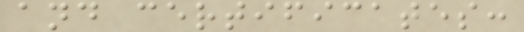and certificates:
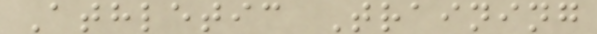Athletic Training
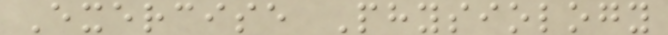Exercise Physiology
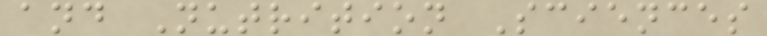and Nutrition Sciences
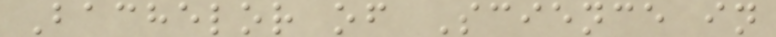Bachelor of Science in
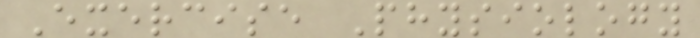Exercise Physiology
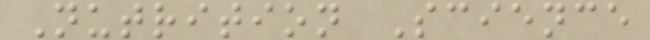Nutrition Science
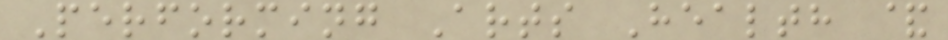Performing Arts Health &
